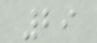29
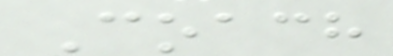Coach
